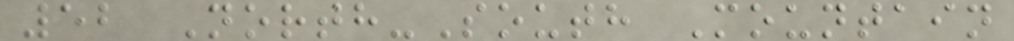52 North-South Mountain
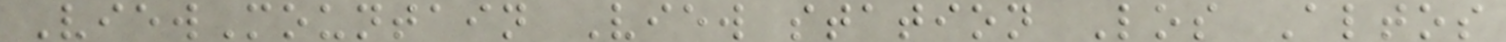ViewMountain View station Los Altos
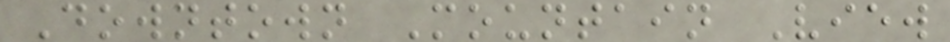Downtown Mountain View
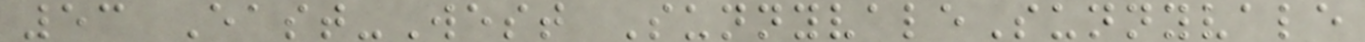53 East-West SunnyvaleSunnyvale
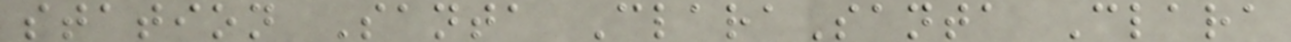station Santa ClaraSanta Clara
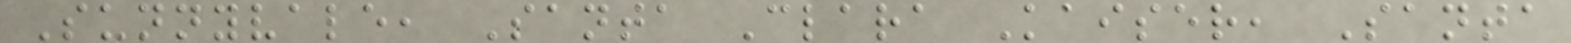Sunnyvale, Santa Clara Kaiser, Santa
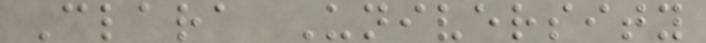Clara University
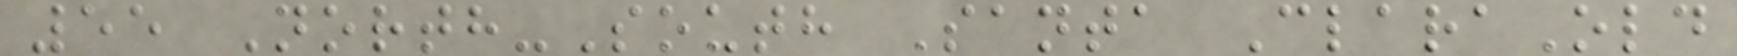55 North-South Santa ClaraOld
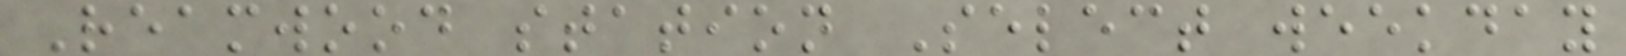Reamwood station Select weekday
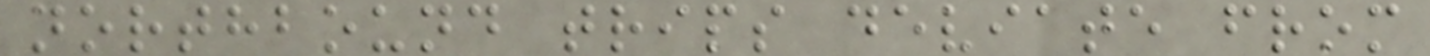northbound trips deviate from
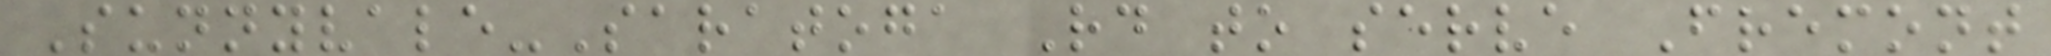Sunnyvale-Saratoga Rd to serve Fremont
